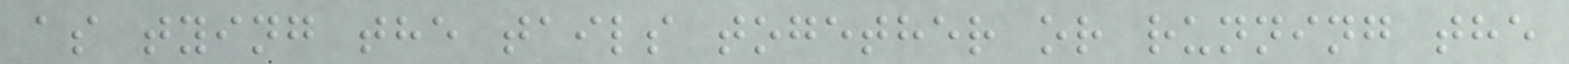as tying the tails together or running the
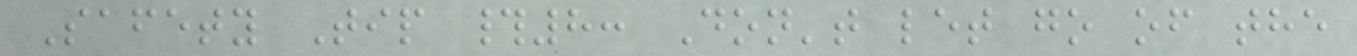Safety Tip #8: Don't let go of the
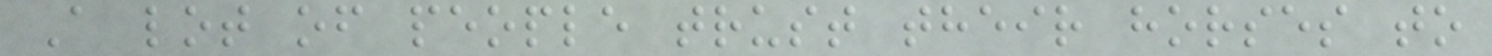A lot of people trust their horses to
